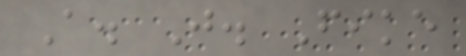A. J. Fike
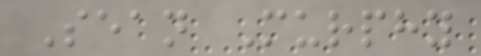Sean Murphy
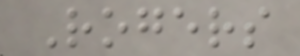Rogers
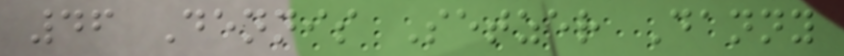46 Dennis Setzer Danny
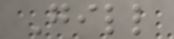Gill
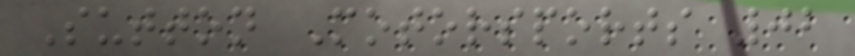Sutton Motorsports 02
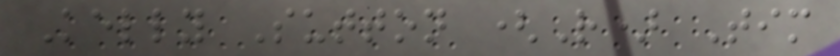Kelly Sutton (R) Tim
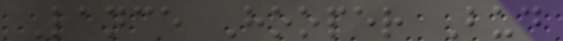Lance Hooper Bud
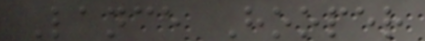Lance Hooper
